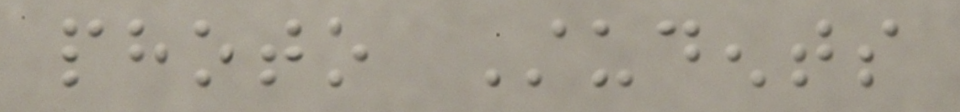photo Students
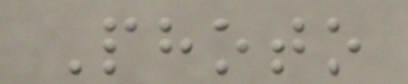Photo
